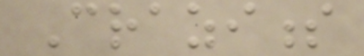Craziness
